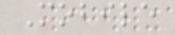Mobile
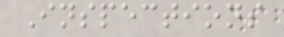Inspections
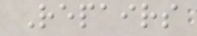Repairs
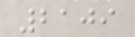2109
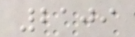2109
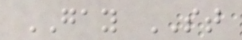GAY ST
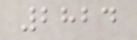2824
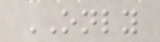ONLY
